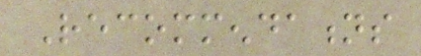Recommendations
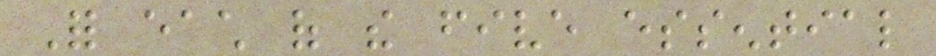For each of the five essential
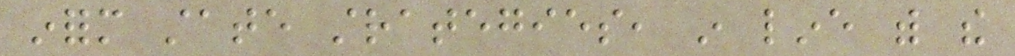inform state strategies, in line with the
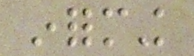informing
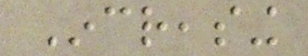Increasing
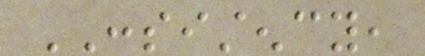CONSISTENCY,
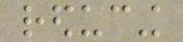reducing
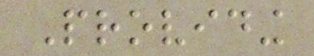Providing
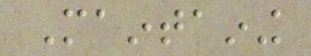Maintaining
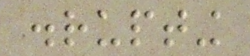disrupting
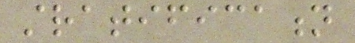stratification
